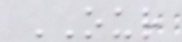OUR
